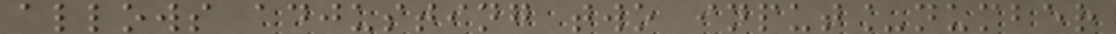allows adjusting two input_number
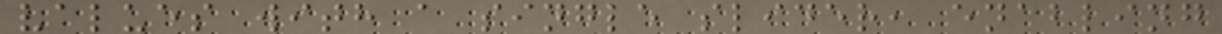values with a single slider, enabling
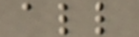all
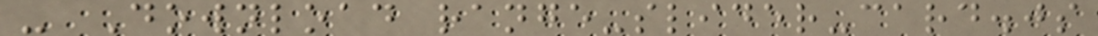- Download range-slider-card.js
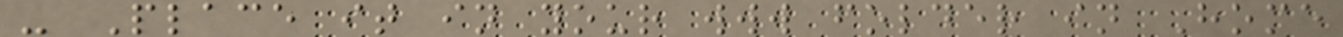- Place it in your www folder in Home
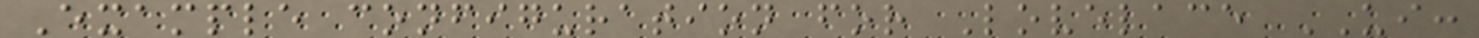Example configuration for Lovelace UI:
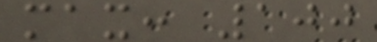max: 100
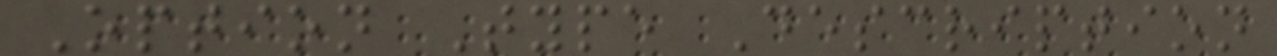Option Type Description
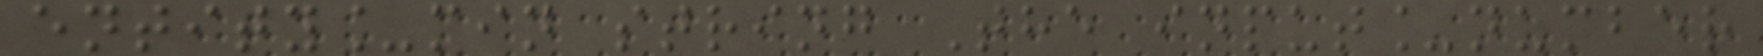entity_min string The input_number
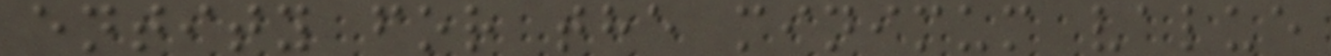entity for the minimum value
